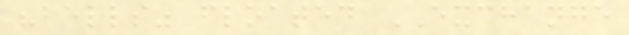"bells" floated EXCHANGE
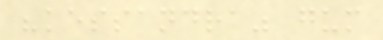"kessandra" gum
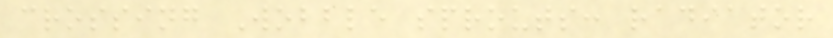crossing Wobble sprouts: radiator
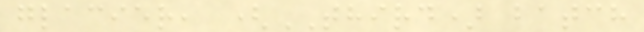glacier, (THIRD) batch
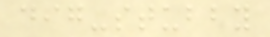dig-stubby
